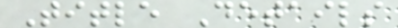Title Details
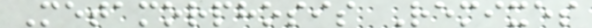Metamorphosis Remixes
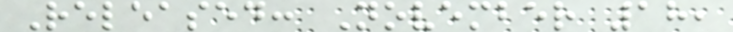Released: November 18,
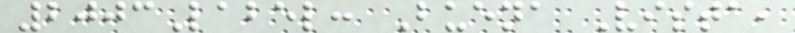2003Label: Buena Vista,
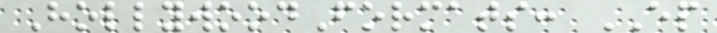HollywoodFormats: EP
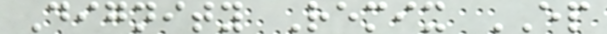Dignity Remix EP
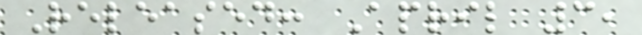Released: April 3,
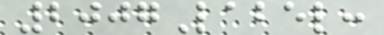2007Label:
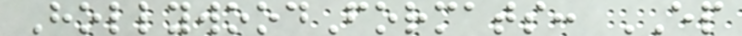HollywoodFormats: EP
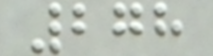278
